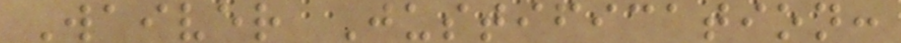Waiver Justification:
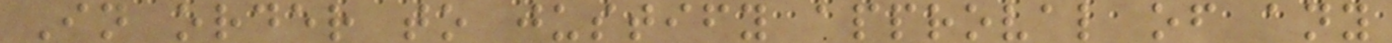In order to justify approval of any
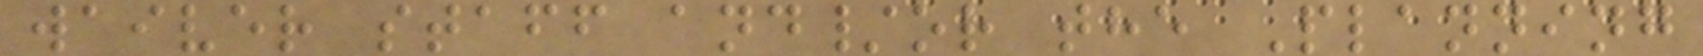waiver staff and/or the Planning
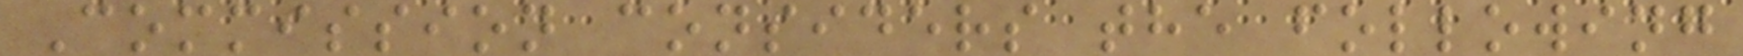Commission considers the following
